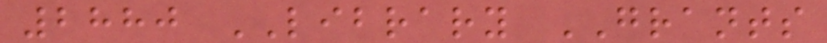2880 LIBRARY GRANTS
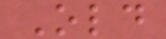Old
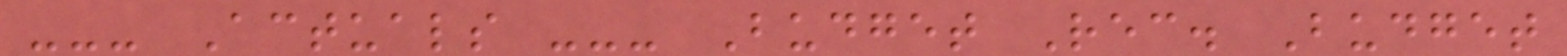--- Actuals --- Budget Rec. Budget
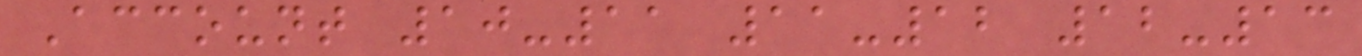Account 10-11 11-12 12-13
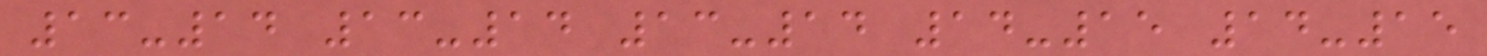13-14 13-14 13-14 14-15 14-15
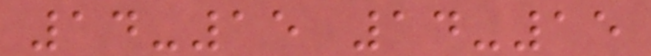14-15 14-15
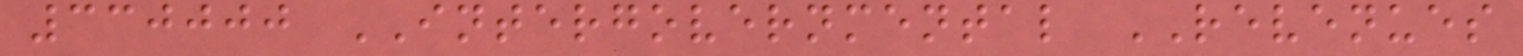330000 INTERGOVERNMENTAL REVENUES
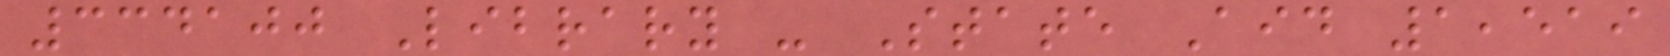334100 Library - State Aid 1,519
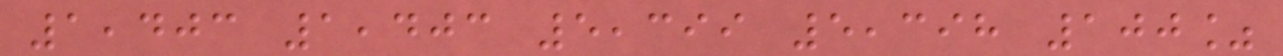1,403 1,403 5,399 5,398 100%
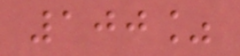100%
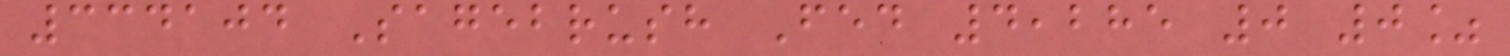334104 Sagebrush Fed 4,285 0 0%
